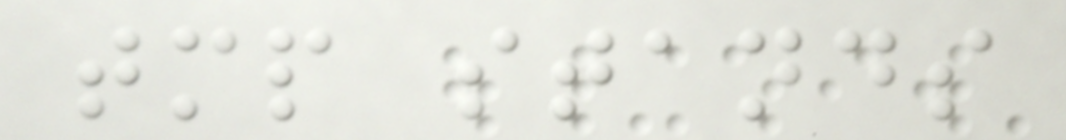tmp stands
